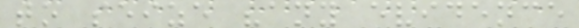to seize "any evidence
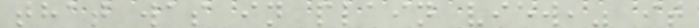that was in plain view," it
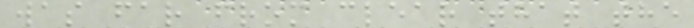was far from clear that the
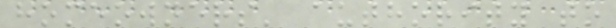homeowners' authority to
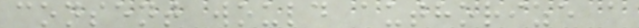consent would authorize a
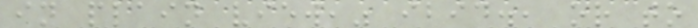in plain view," ibid., or to
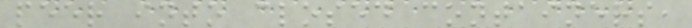peer into closed containers,
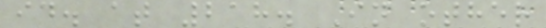id. at 218. In other
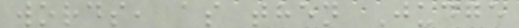words, as then Judge
